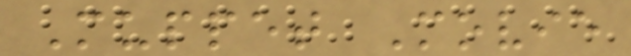Muppet Movie
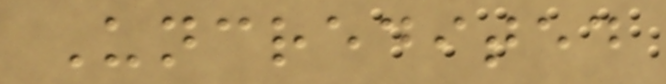Uncredited
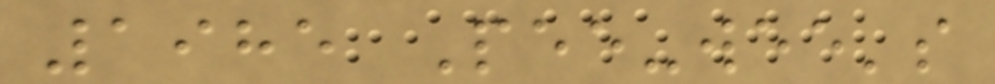1985 Pee-wee's
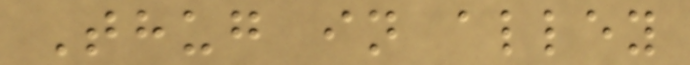Thug in alley
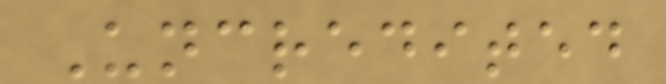Uncredited
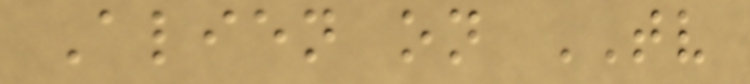Alien on TV
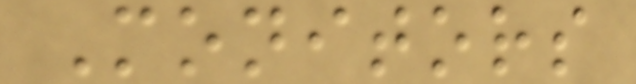Monitors
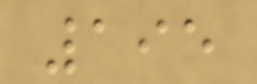195
